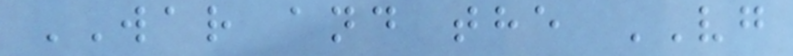WAR and the VG
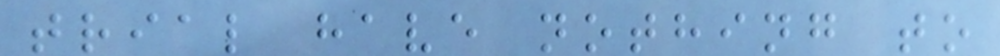trial have nothing to
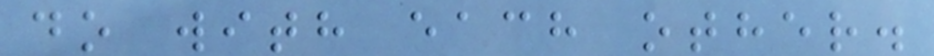do with each other.
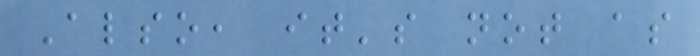Also, it's not as
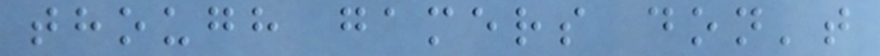though gamers don't
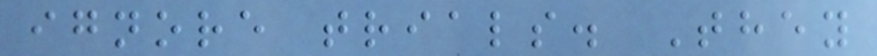ignore trials. They
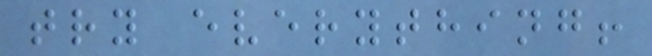try everything!
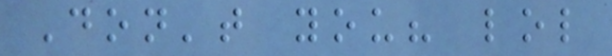Don't you? lol
